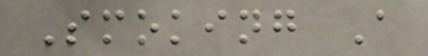Smoking A
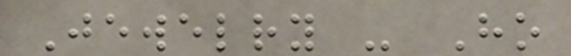Jewelry - Ho
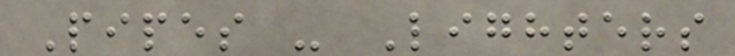Pipes - Lighters
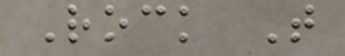Rock T
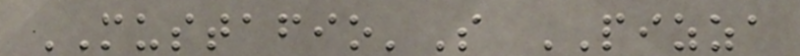MUSTAFIO'S PIZZA
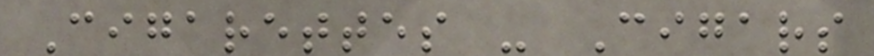Cigarettes - Cigars
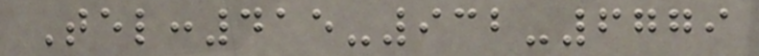Tel:415-932-6779
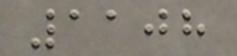1108
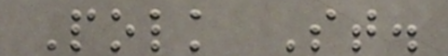Polk St.
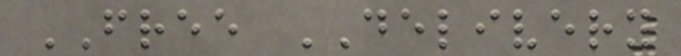FREE DELIVERY
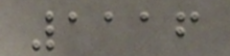1116
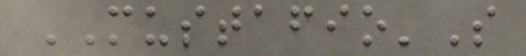MUSTAFIO'S
